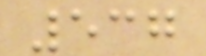537
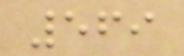569
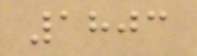1803
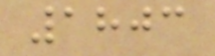1803
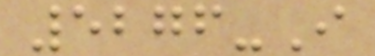5276-I
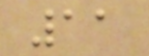11
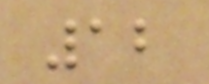12
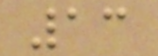13
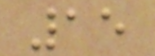15
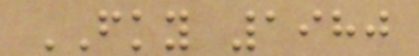FKY 1980
